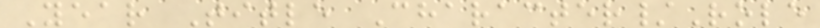Year Title Character/Role
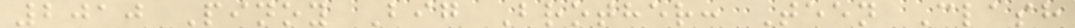2010 Pinoy Big Brother: Teen Clash
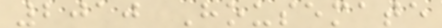2010 Housemate
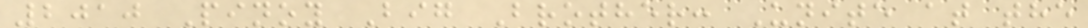2010 Pinoy Big Brother: Unite at the
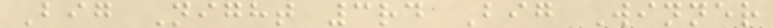Big Night 3rd Big Winner
